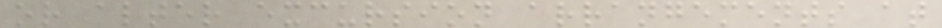or alter excursion arrangements at
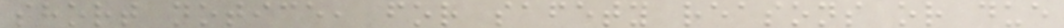short notice, for safety reasons or due
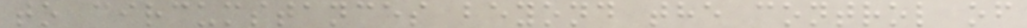to circumstances beyond the control of
